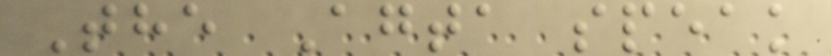The Agta speak
